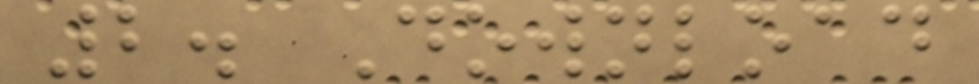2. Download
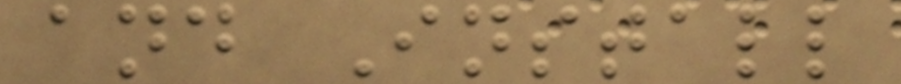and Install
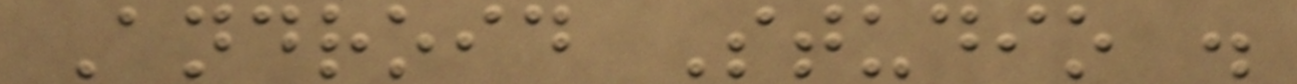Android Studio .
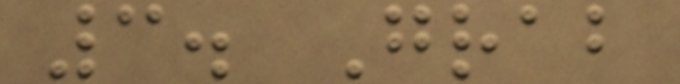3. Grab
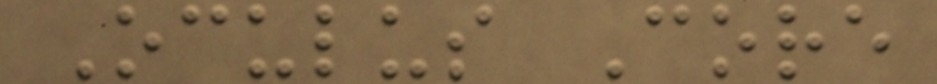Oculus Core
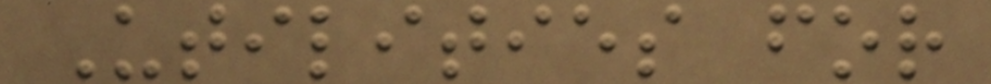Utilities for
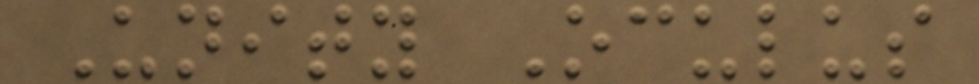Unity Oculus
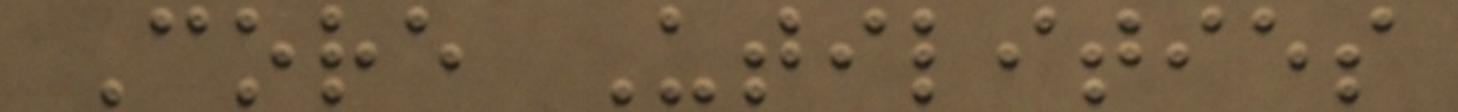Core Utilities
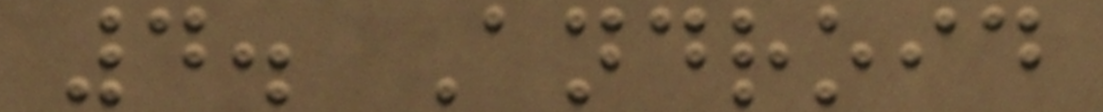4. Android
